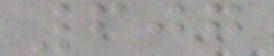607
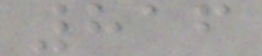816
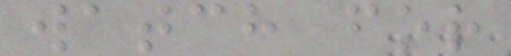watch for
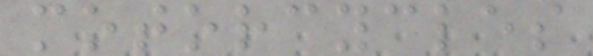motorcycles
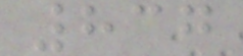837
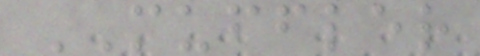MUFFLER
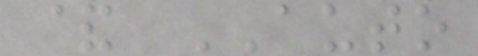& AUTO
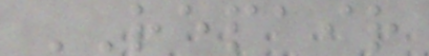REPAIR
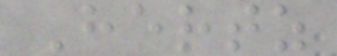Hertz
